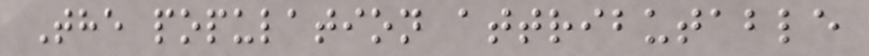The population attributable
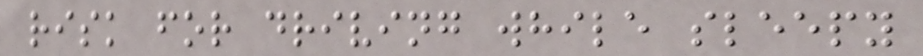risk for driving while sleepy
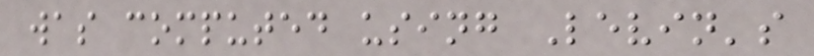was computed using Levin's
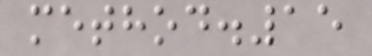method.15
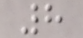8
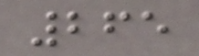265
